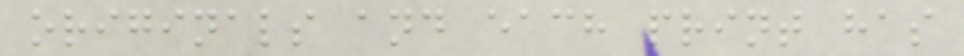originals and each print has
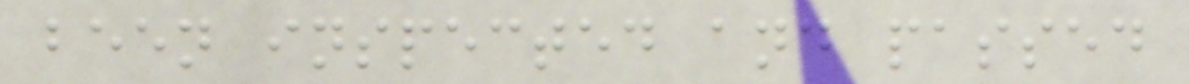been inspected and passed
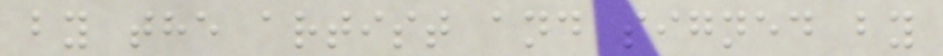by the artist and signed by
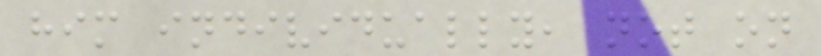him individually, not on
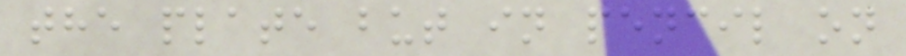the plate but in pencil on
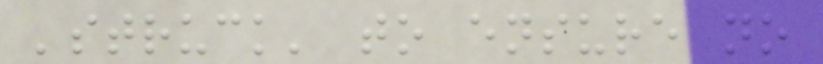'struck' to ensure no
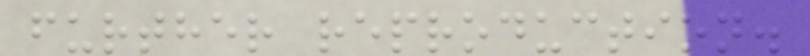further reproduction.
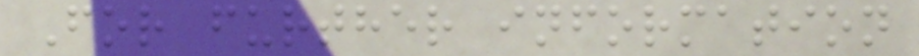For further information
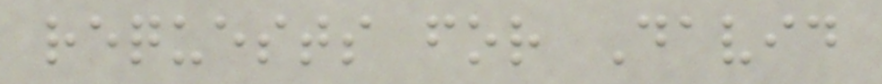requests for David
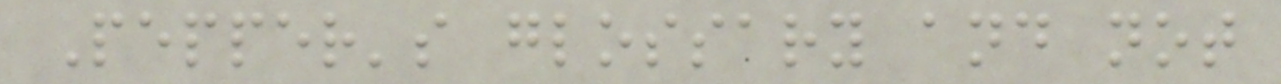Pepper's glossary and not
